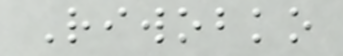Riwobko
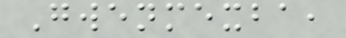Gwenmexba,
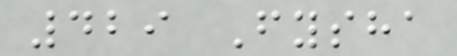429 Fysha
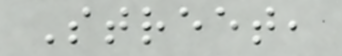Street,
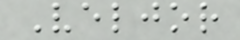Veljor
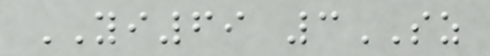YI69 3SZ
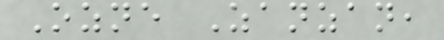Ozne Zanzan,
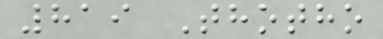819 Thotho
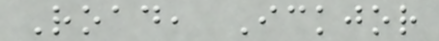Road, Ickjor
